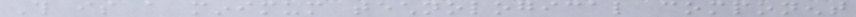This is a minimum technological component
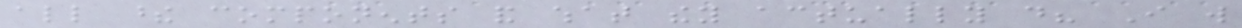all these components and what they actually do? I will
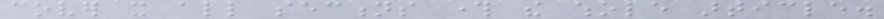cover it all sections through the whole article.
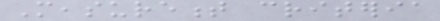Measurement criteria
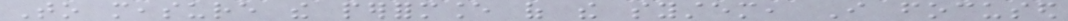To measure the performance of the system, I focused
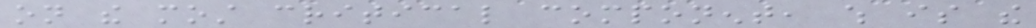on the most critical component, which is the
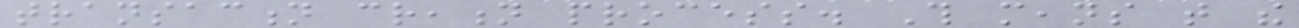transaction creation process. This means that the
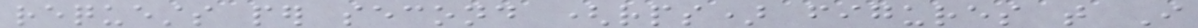requests per second (rps) figures that I
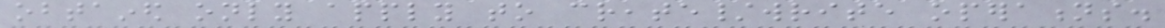obtained only apply to create/write operations.
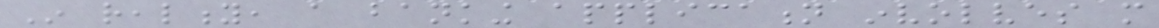In reality, a banking application involves more
